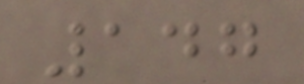147
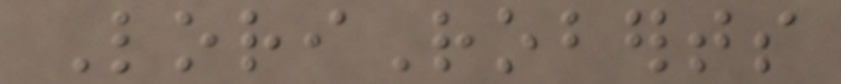LoriRoberts
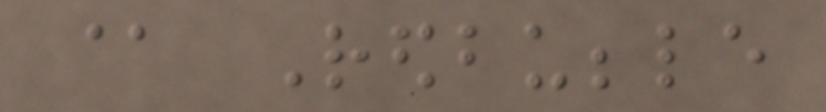@ Redbubble
